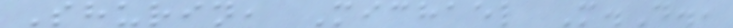Shurin, Michael M.D.,
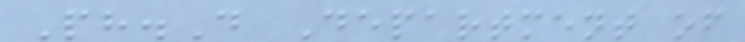Ph.D Department of
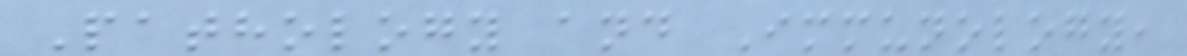Pathology and Immunology,
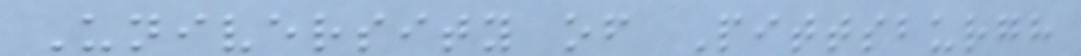University of Pittsburgh
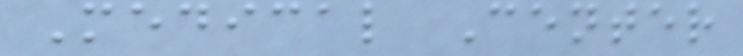Medical Center
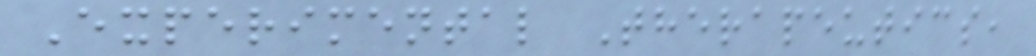Experimental Therapeutics,
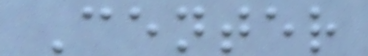Center
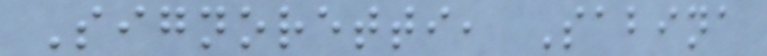Signoretti, Sabina
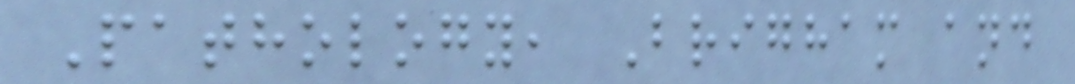Pathology, Brigham and
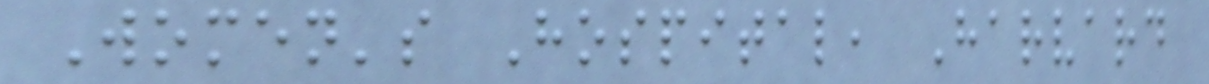Women's Hospital, Harvard
